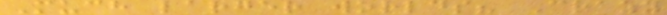Much larger worlds? Crazy
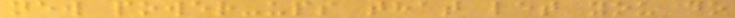new power-ups that let you do
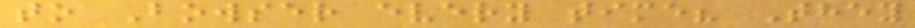to Bowser every time? They
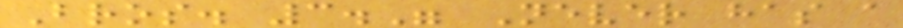Bros. 3." Never has a
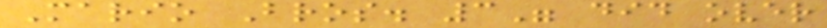Mario Bros. 3" did over
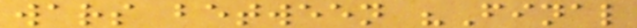wars between "Final
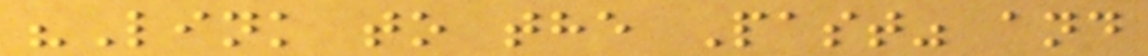"Link to the Past" and
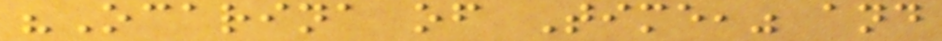"Ocarina of Time," and
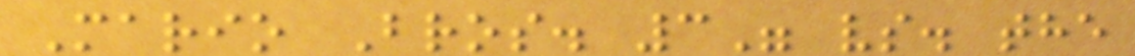Mario Bros. 3" vs. the
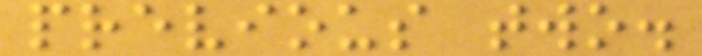previous two.
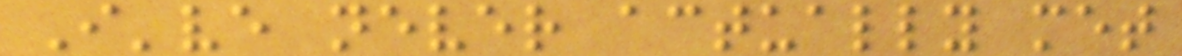I've never actually met
